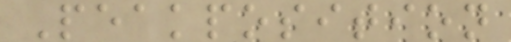Peakposition
